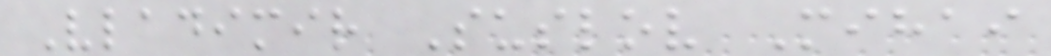Vladimir Suslov Mihai
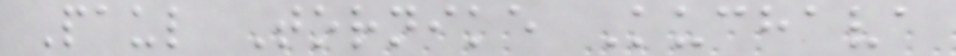Paul Tornike Kuchava
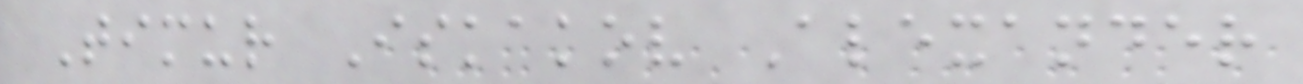Timur Iskakov Alexander
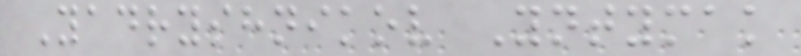Yadryshnikov Yntymak
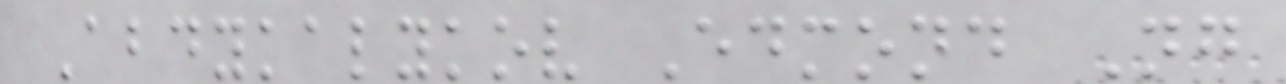Abdykalykov Edmond Ng
